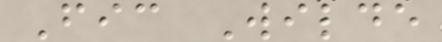Fic Wilde
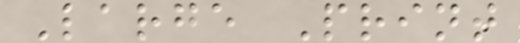Large Print
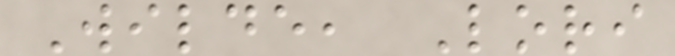Wilde, Lori
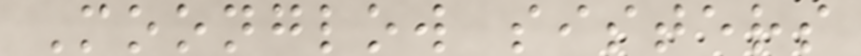Moonglow sisters
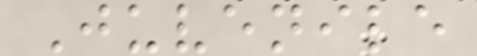Juvenile
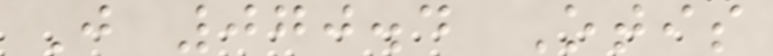J 070.4 Otis
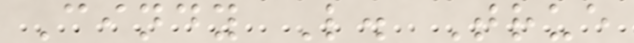Cindy L. True
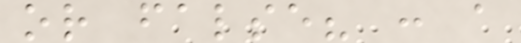or false? : a
